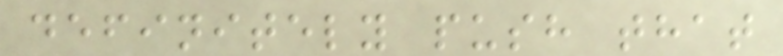definitely push that
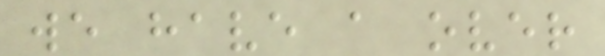we have a over
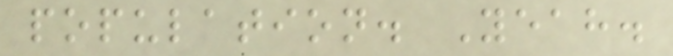population. Yeah.
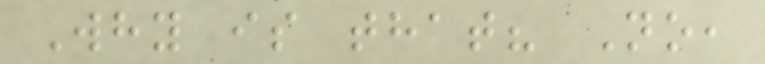Why is that? No,
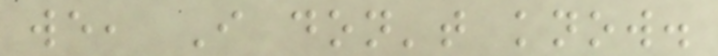we, I don't know.
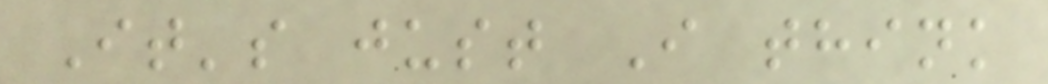It's just I think
